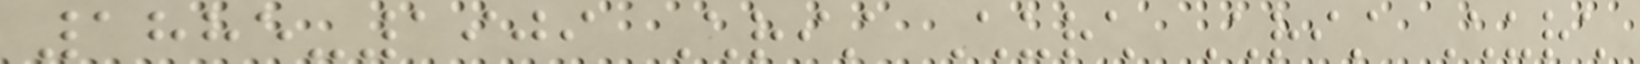1885-1909 Christ Church Christ Church
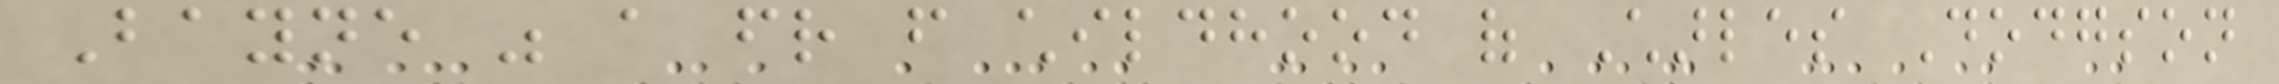Bayne was a friend from childhood of Charles Dodgson
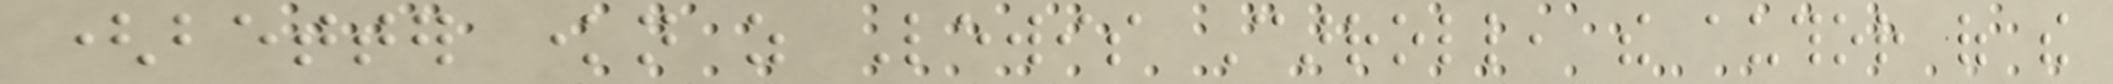(better known as Lewis Carroll, the author of the
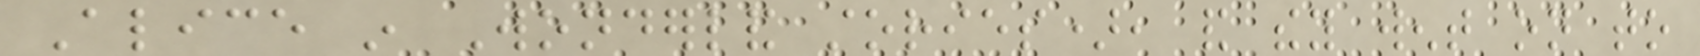Alice in Wonderland stories), and they went on to
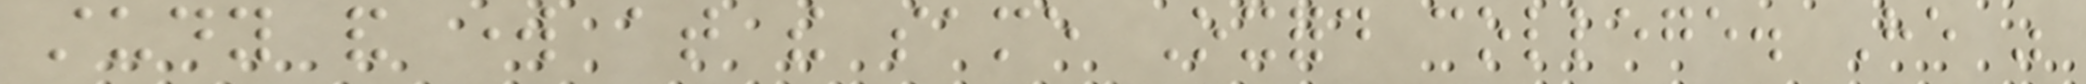study and work at the same Oxford college. He was
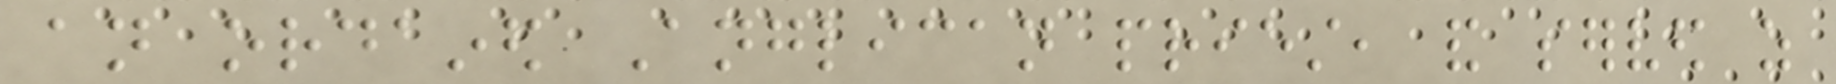an ordained Anglican priest, and served as
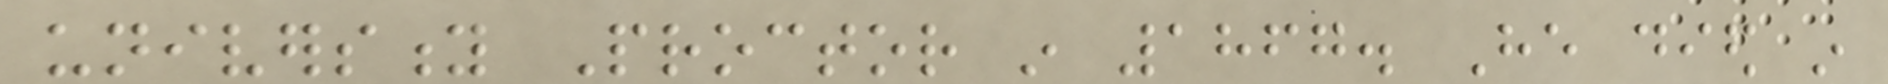university Proctor in 1867. He died in
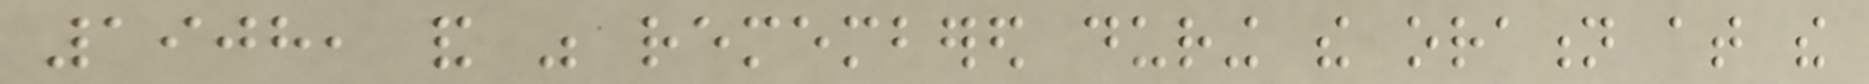1908, and was remembered during the oration at the
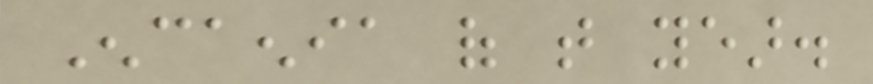Encaenia of that year.
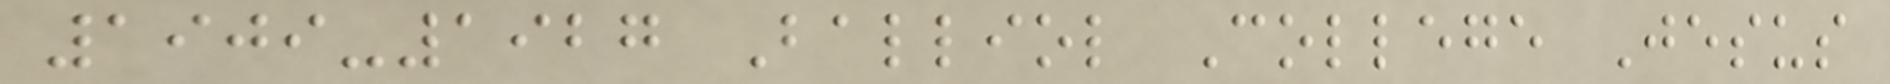1909-1927 Balliol College Jesus
